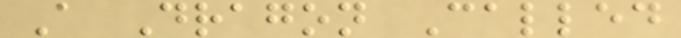A Dragon Called
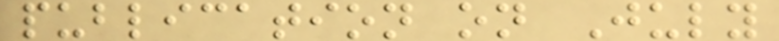publication on July
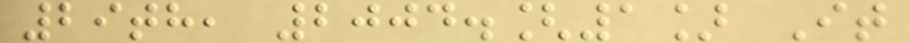29th, 2004.[1] It
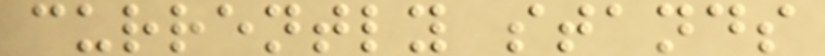currently stands
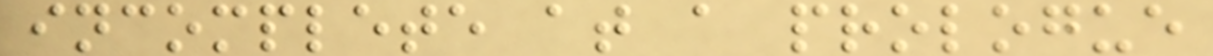incomplete at a prologue
